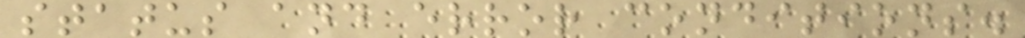status and error conditions.
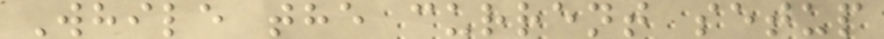While the current setup
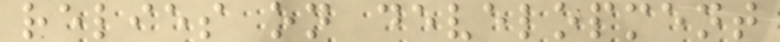relies on development
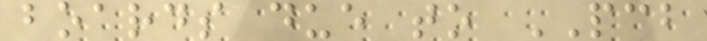boards due to PCB
